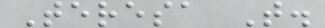Teresa T.
